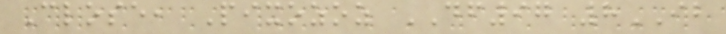Close, Pixozoz DF97 8IB
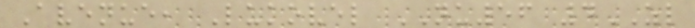Avenue, Lukovel NU56 4ZL
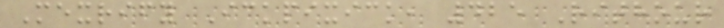Mexrify Ickpixick, 425 Rithour
